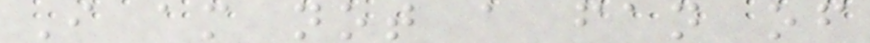I am not a fan of
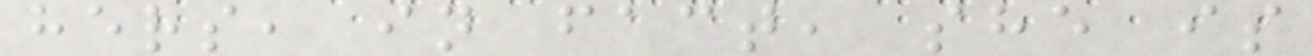hers, in fact, she is
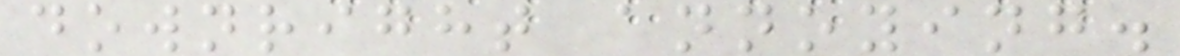downright annoying.
